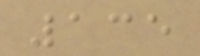135
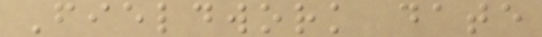Fieldwork date
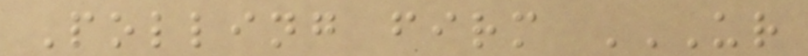Polling firm UR
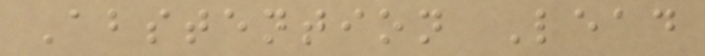Abstention Lead
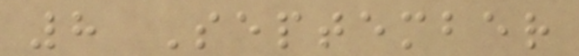8 September
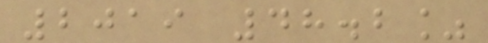2019 48.2%
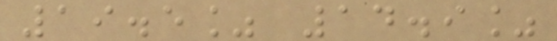19.5% 14.9%
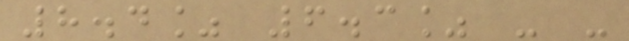8.4% 6.3% - -
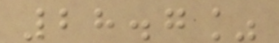28.7%
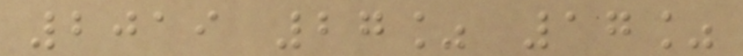2019 27% 17%
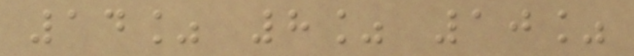14% 8% 10%
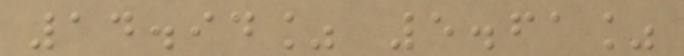14.94% 5.61%
